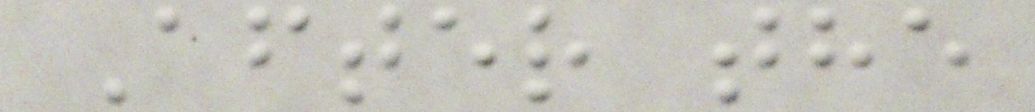After the
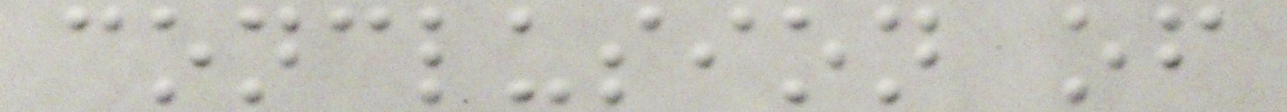conclusion of
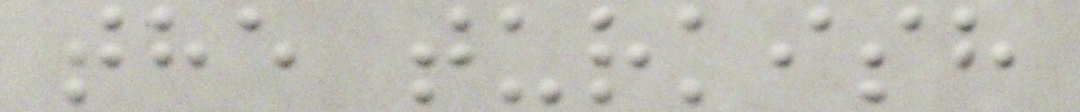the turkish
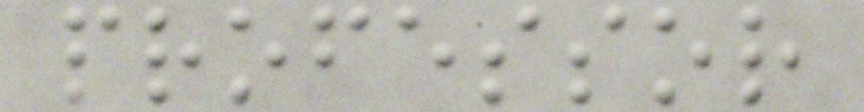professor
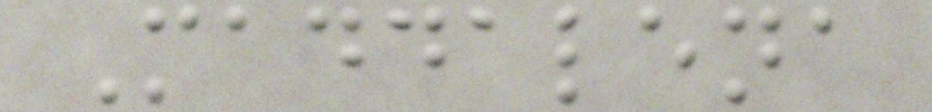Maddalena
